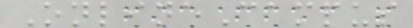OnlineCampus
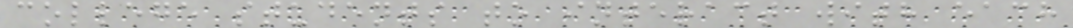college students to interact with each
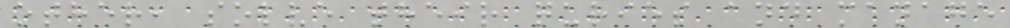other, solve their quries and manage
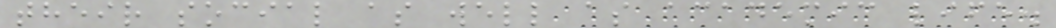their social as well as academic life.
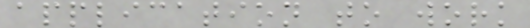application to work
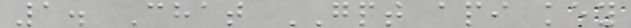1. Chat GPT api key
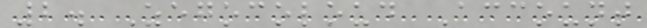2. Zegocoloud Account
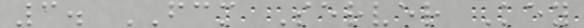3. FCM Server Key
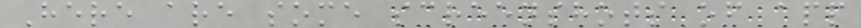Here are some screenshots of app
